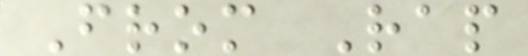From Rap
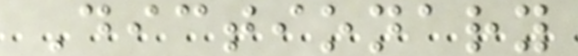Dictionary
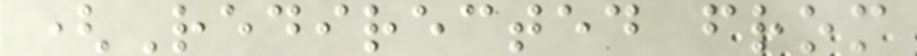(Redirected from
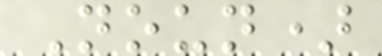Noun)
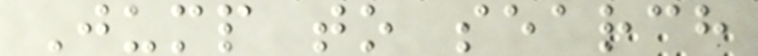Jump to search
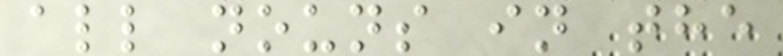all nouns in the
